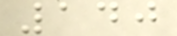140
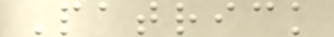Patrick
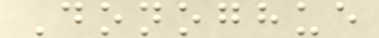Donoghue
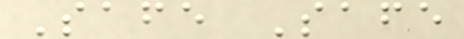Safe Safe
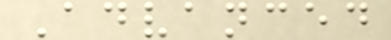Advanced
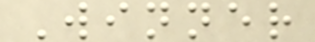Winner
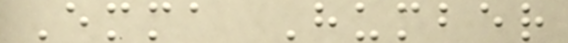Emma Humber
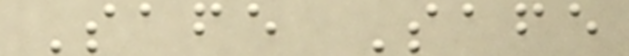Safe Safe
